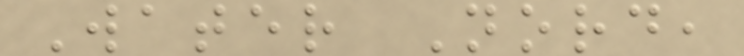Water Nord,
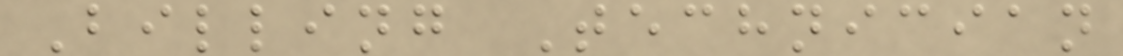Billing Technician
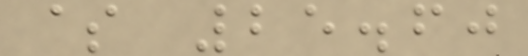$ 25.60
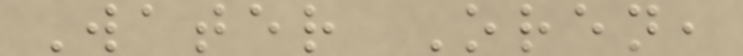Water Oren,
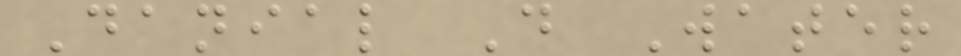Danial D Water
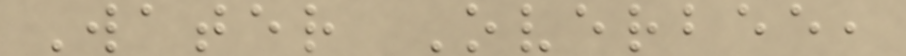Water Overbee,
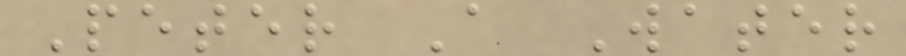Peter A Water
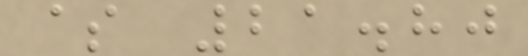$ 21.80
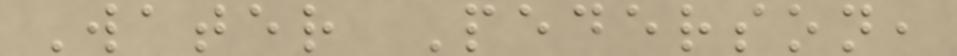Water Pederson,
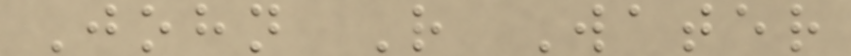John R Water
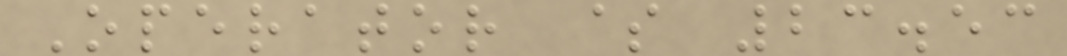Operator $ 23.53
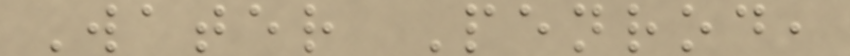Water Penrod,
